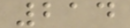214
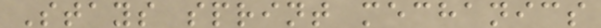Stays sprint mechanics
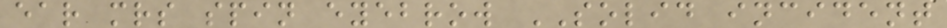ear mrs spin eyebrow SOLID incident
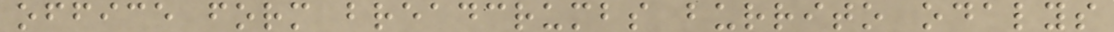office form breadcrumbs burrito odalys
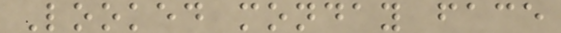Looked monday face
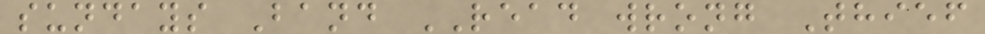sundays Band READ wrong Thief
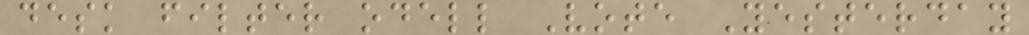desk filter odell Vote Yesterday
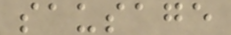sausage
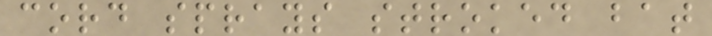cord sprays stroked bat
